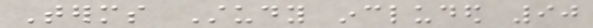Terms Study included 90
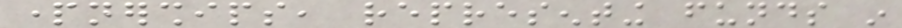partnerships, representing funds in
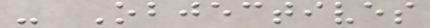- Objectives
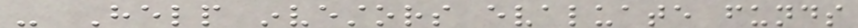- Help investors evaluate funds
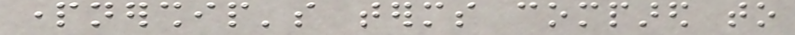partnership's terms compared to
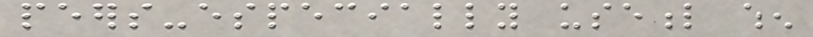peers-especially useful when
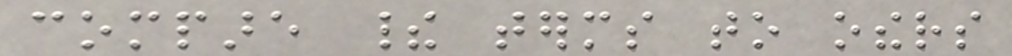compare their terms to others
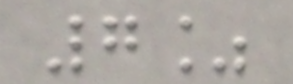7%
